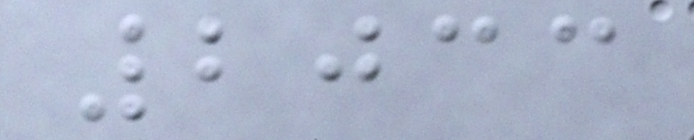2033
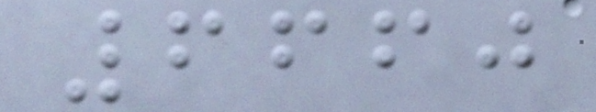6660
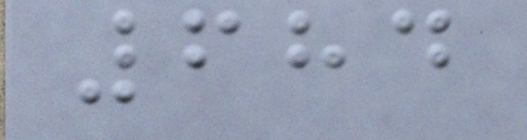684
